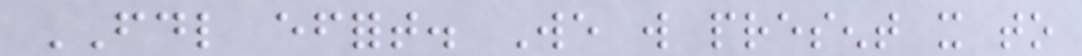FDL effort. We will present it to
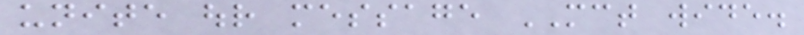unite our message MCT wide.
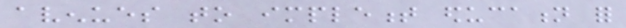avenues to implement education for
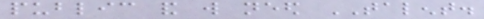public and will need TALENT.
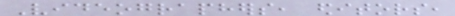Videographers, editors,
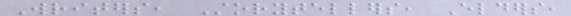Writers, Storytellers, Elders,
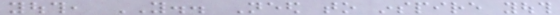youth, YOU.. Need to inspire youth
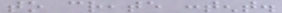to create content.
